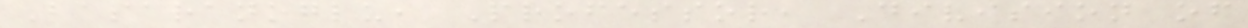Basaranoglu, Professor, Division of
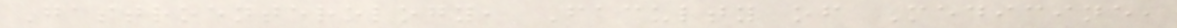Gastroenterology, Faculty of Medicine,
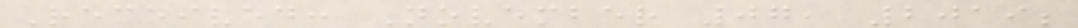Received: November 07, 2019;
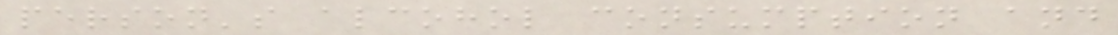person's alcohol consumption and
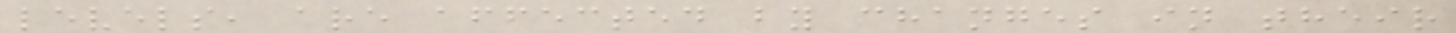levels, are affected by changes in their
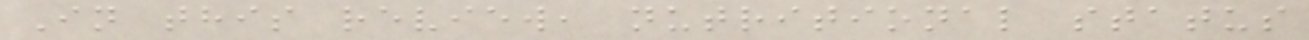In this review, nutritional status
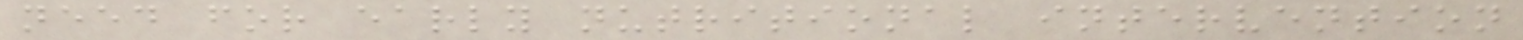need for early nutritional intervention
